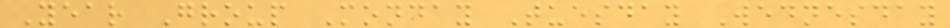Year Group Monday Tuesday Wednesday
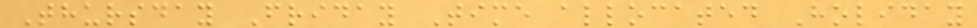Thursday Friday Time allocated Holiday
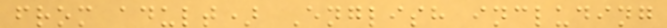from adult) English including
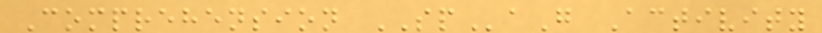Comprehension SPaG Activity
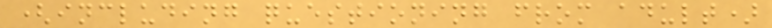(including questioning from adult)
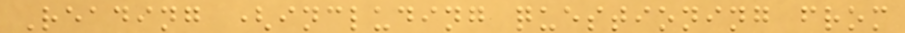Reading (including questioning from
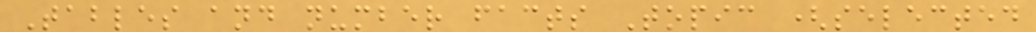Tables and number facts Topic (selected
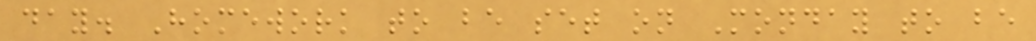day. Homework to be set on Monday to be
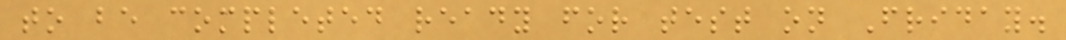to be completed ready for test on Friday.
